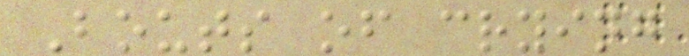Bouts of crying
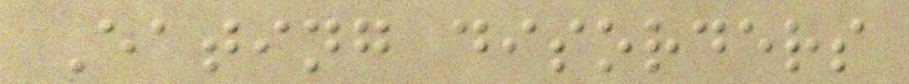Eating disorders
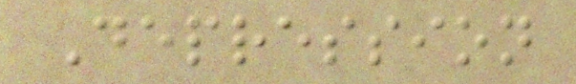Depression
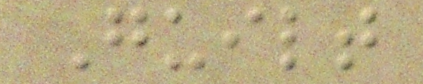Guilt
